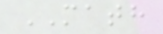MATH
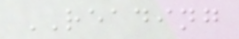READING
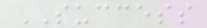SUCCESS
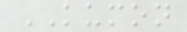KUMON
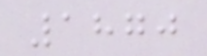1870
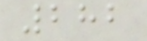282
